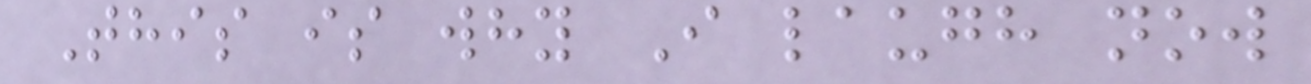This is why I laugh now
